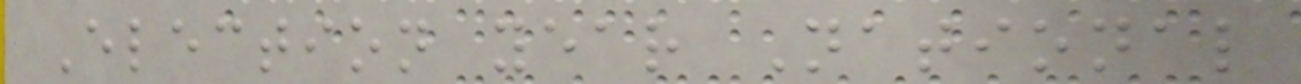Election year National
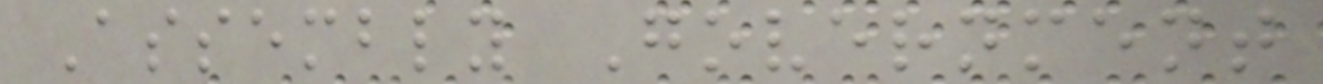Assembly Government
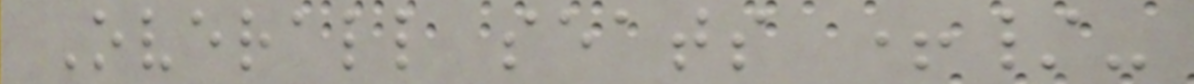Overall seats +/-
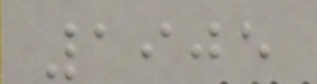1905
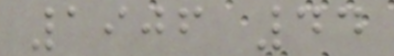1906 44
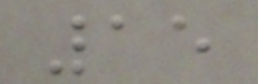15
